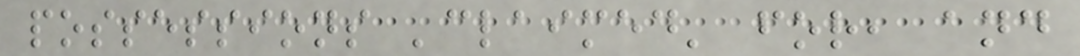possessions 'claimed' for, and
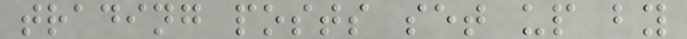trading posts set up by
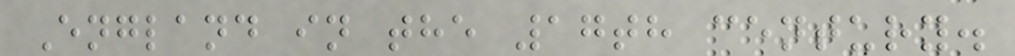England in the 17th century.
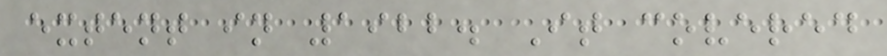extent in 1922. It covered
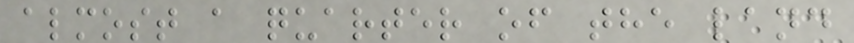almost a quarter of the land
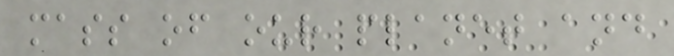mass of our planet and
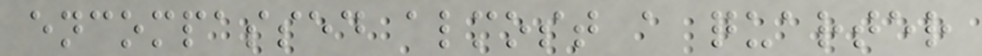encompassed almost a quarter
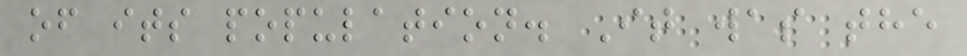of its population. It was the
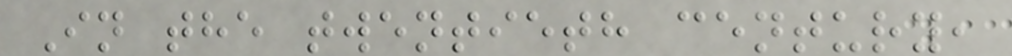In the twentieth century,
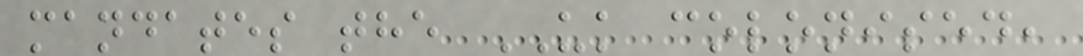mandates the UK colonised,
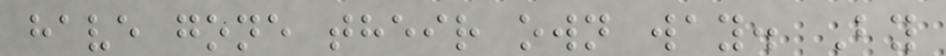have gone their own way. By
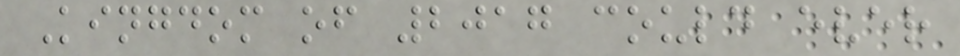Kingdom of 2017 could ever
